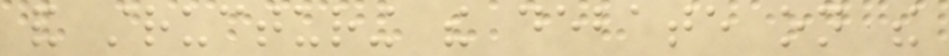and structuring the debate on the
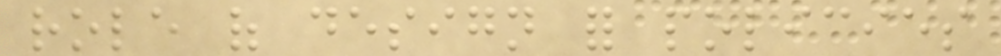role of design for policies
